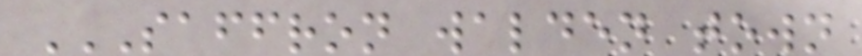SAFFRON WALDEN TOWN
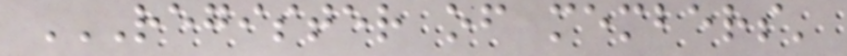REGISTER OF MEMBERS'
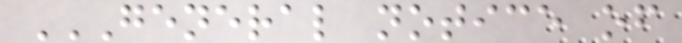GENERAL NOTICE OF
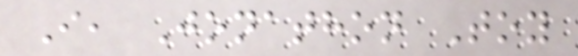I, Jonathon Toy
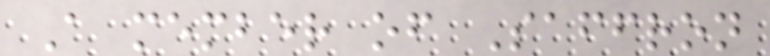A member of Saffron
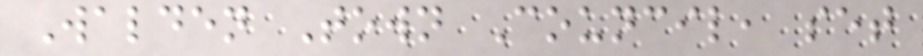Walden Town Council, set
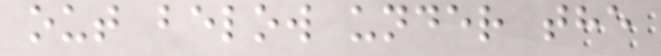out below under the
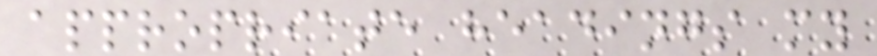appropriate headings my
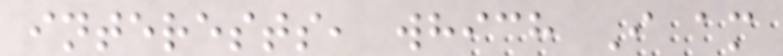interests, which I am
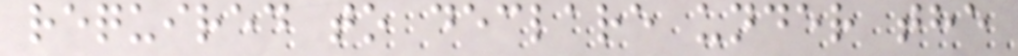required to declare under the
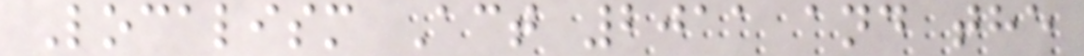Localism Act 2011 and the
